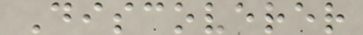Discoverer
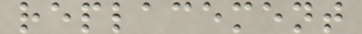replacement
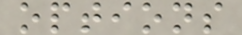options
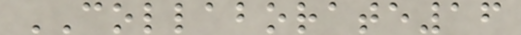COLLABORATE16
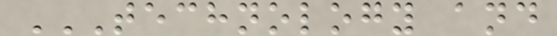TECHNOLOGY AND
